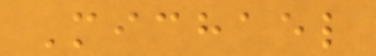Michael
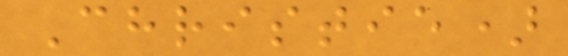Christie)
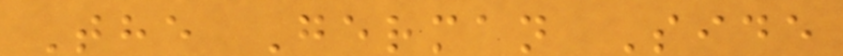The German Side
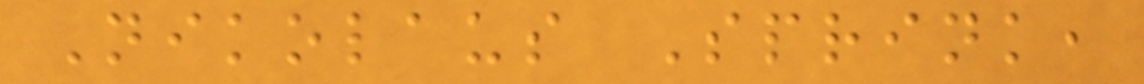Nikolaus Sprink,
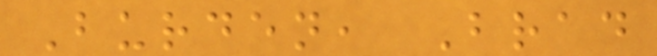Burden, Brad
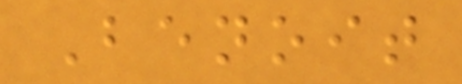Benoit
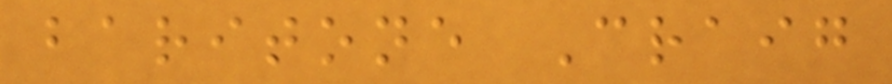baritone Craig
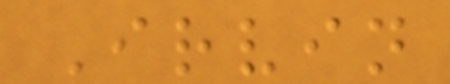Irvin
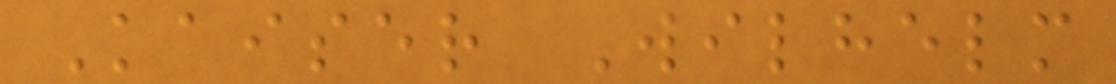Kaiser Wilhelm
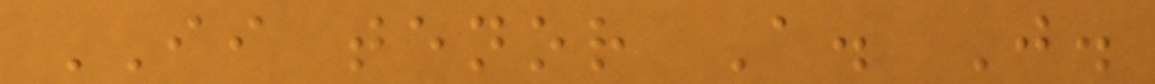II tenor A. J.
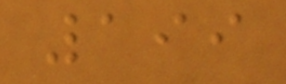199
